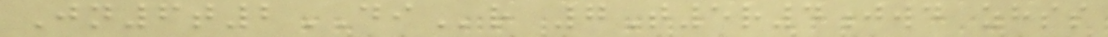Jn6t2DIr 7T5r4jwd zhss
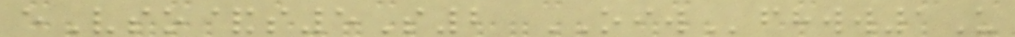eVso&s5S2 OIWfhww1U
